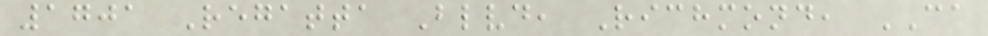1701 Regatta Blvd, Richmond, CA
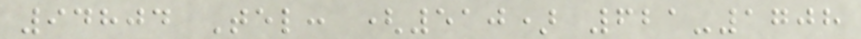94804 Tel: (510) 621-1708
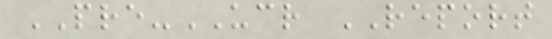PRE-UCR REPORT
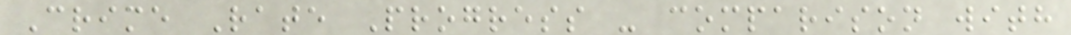Crime Rate Progress - comparison with
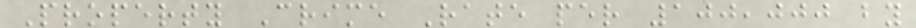Property Crime Rate per 100,000 by
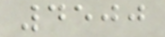4500
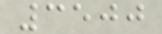3500
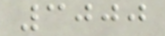3000
